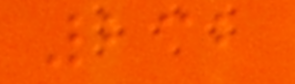232
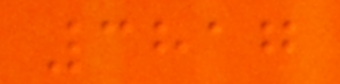3817
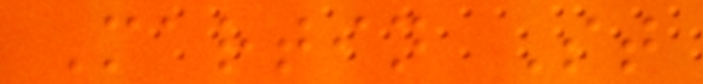Martin St
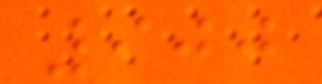900
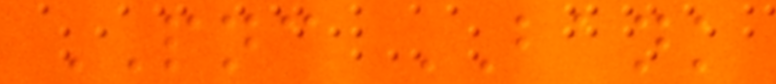PNC BANK
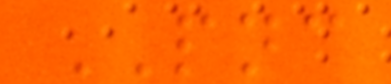PNC
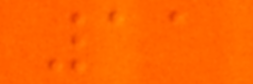11
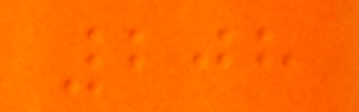208
